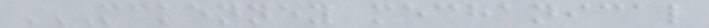MCKENNEY MECHANICAL
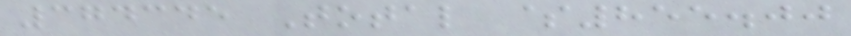374345 Total $855.00
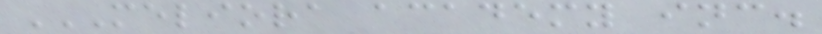MELIORA ACADEMY INC.
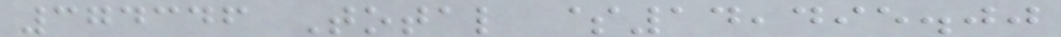374346 Total $14,495.00
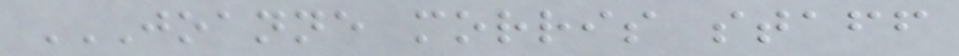JOANNE MORRIS STAFF
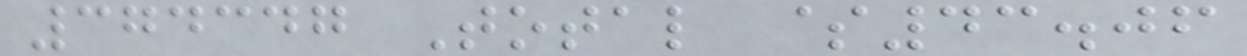374347 Total $43.06
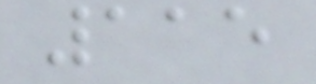115
